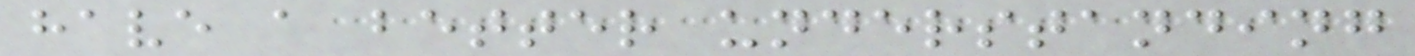have a better understanding
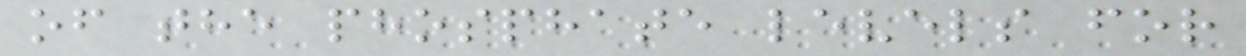of the phosphate levels for
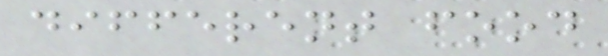different food
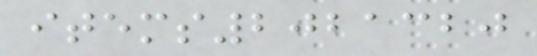items2021320
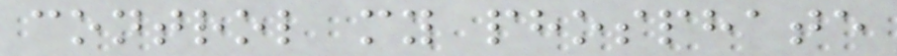control my phosphate
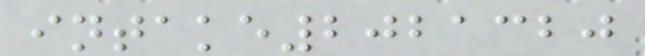intake2021320
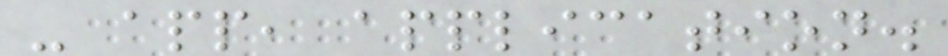- app, application.
